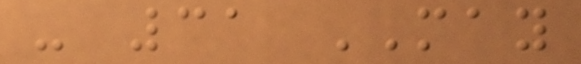- 31 MAY
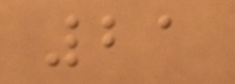21
